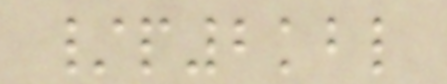/p2kbl
